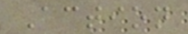Action
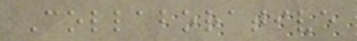Collaborative
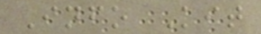Info Kit
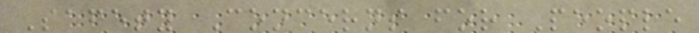Safety Concerns for People
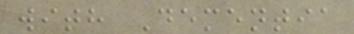with Dementia
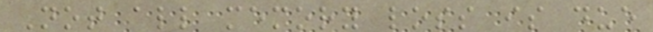Not all memory loss is due
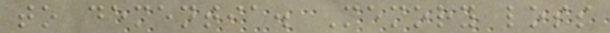to dementia. Memory loss
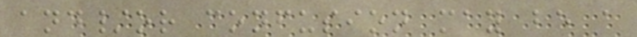and/or confusion may be a
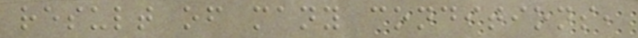result of many conditions,
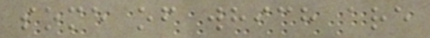some of which are
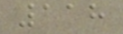118
